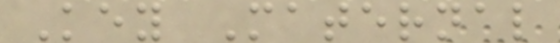Key Maternal
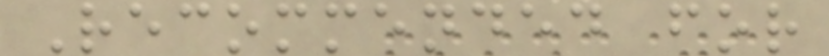Recommended for
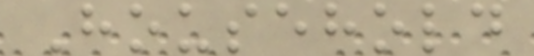Household
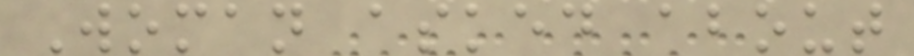Woman asked about
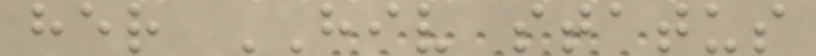her HIV status
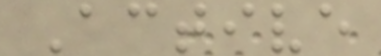Active
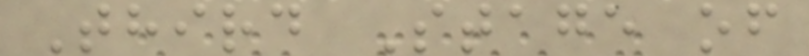Third Stage of
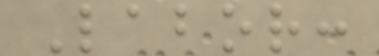Labor:
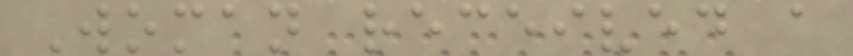Woman received a
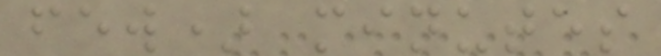few) minutes
